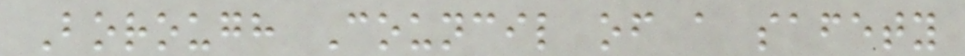Borough Council of a safety
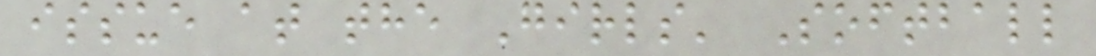issue at the Girls' Softball
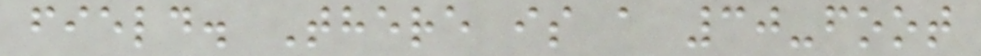field. There is a 30-foot
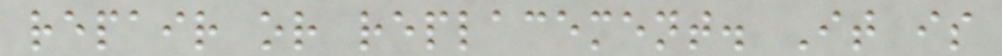repair or replacement. It is
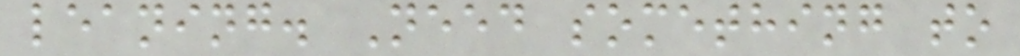leaning. Need something to
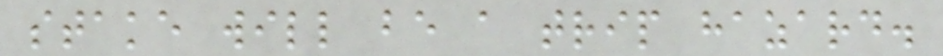stake will be a trip hazard.
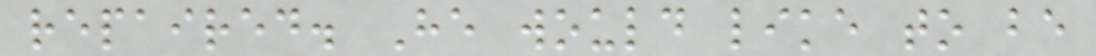repaired. He would like to be
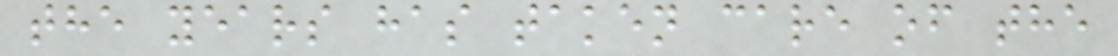the years has taken care of the
